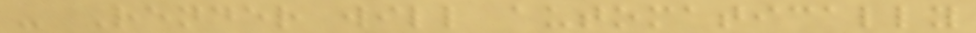- Render will automatically
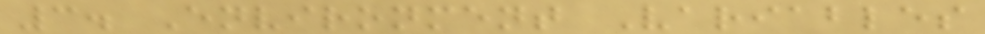3. Environment Variables
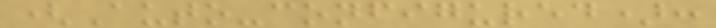(Auto-configured):
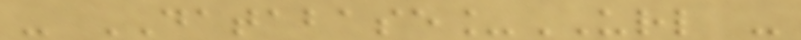- DATABASE_URL -
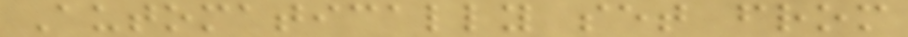Automatically set from
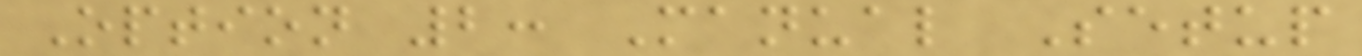Option 2: Manual Setup
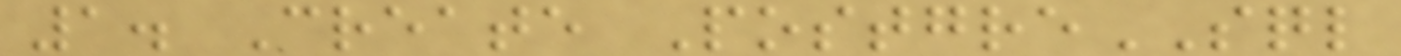1. Create PostgreSQL
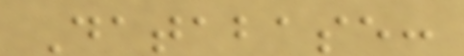Database:
